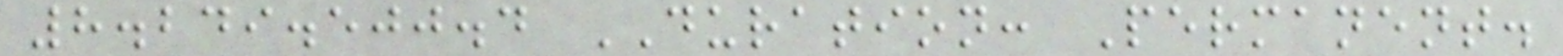8.249.500.4 DURATION: Permanent.
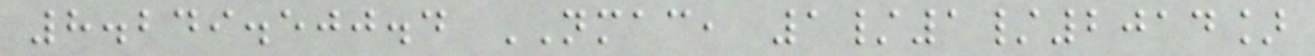8.249.500.4 NMAC, 1/1/2014]
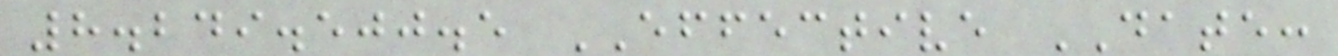8.249.500.5 EFFECTIVE DATE:
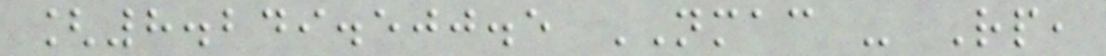[8.249.500.5 NMAC - Rp,
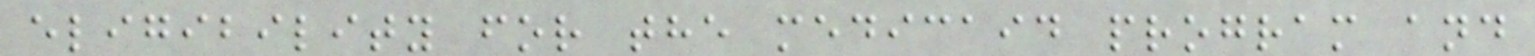eligibility for the medicaid program and
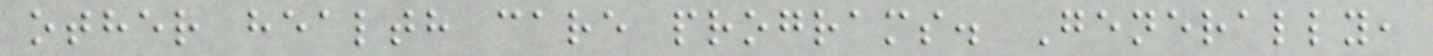other health care programs. Generally,
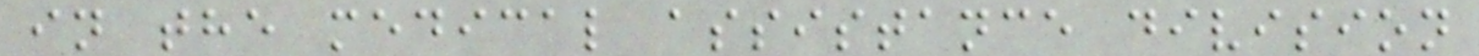in the medical assistance division
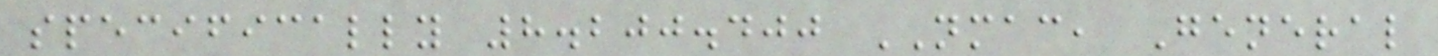specifically 8.200.400 NMAC, General
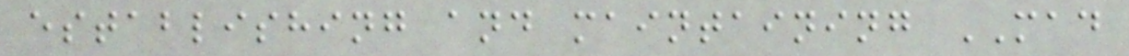establishing and maintaining MAD
